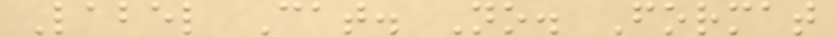Label Cat. No. Format
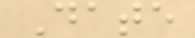Date
